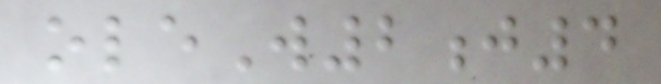oleW2j4
